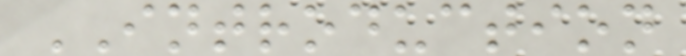INTRODUCTION
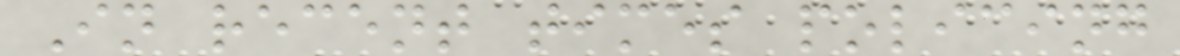In recent times policing
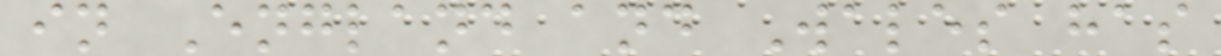in England and Wales has
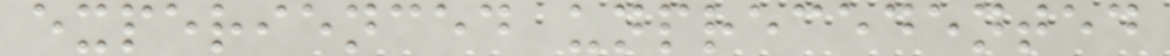experienced unprecedented
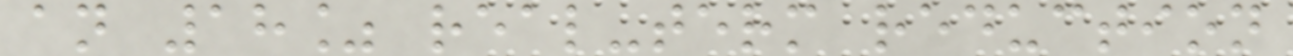an 18% real-term reduction
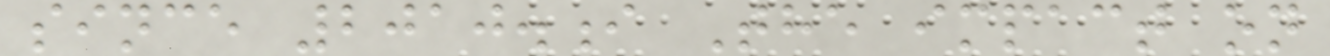since 2010.i The impact on
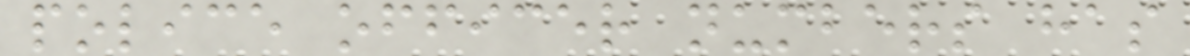police officer numbers has
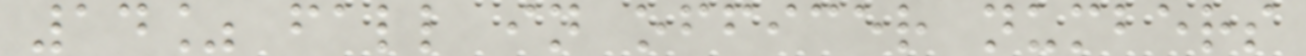14% fall in officer numbers
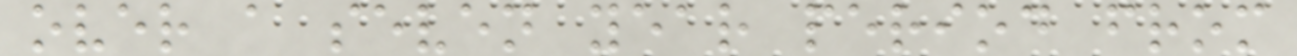over a seven year period from
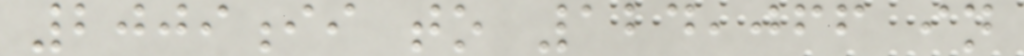2009ii to 124,066 in
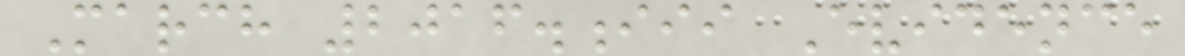March 2016.iii Evidence
